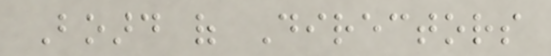Board of Directors
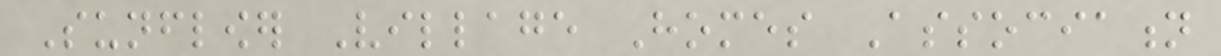Sunflower Village Homes Association
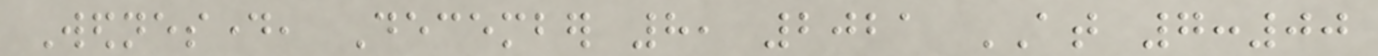Wednesday, December 8, 2021 AT 7:00
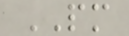PM
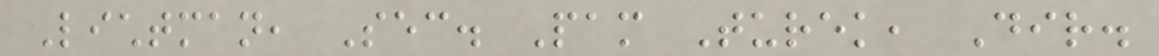Lichtman, Sec. Pam Turek, Dir.
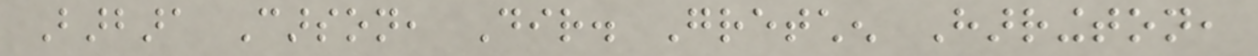Barbara Carson, Dir. Gretchen Harrington,
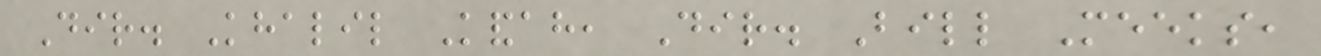Dir. Khalil Kandah, Dir. Bill Meeks,
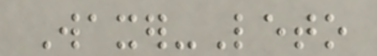Waxer-Leto
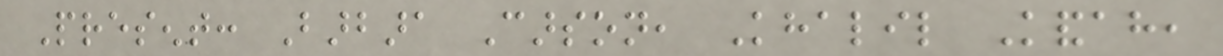Present: Barbara Carson, Khalil Kandah,
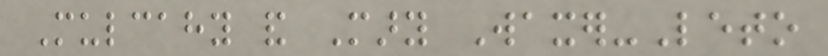Mulcahy and Mary Waxer-Leto
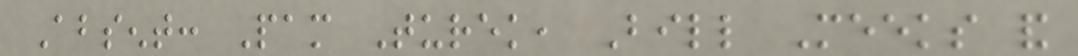Absent: Pam Turek, Bill Meeks and
